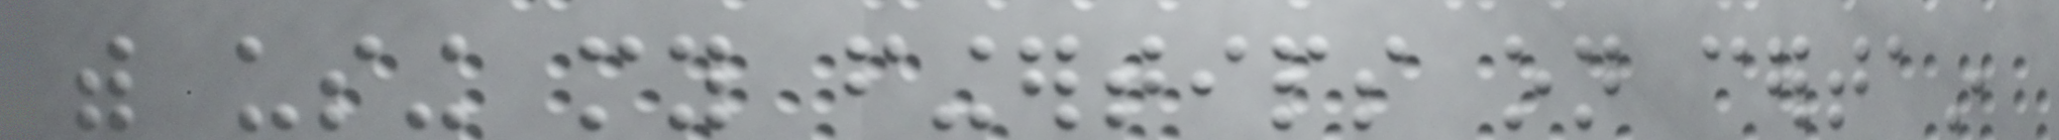with using my fingertips on certain
